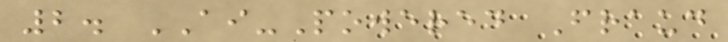2. AI-Powered Fraud
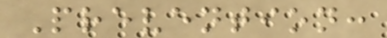Prevention:
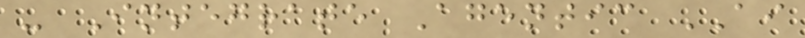- Integrate Agentic AI
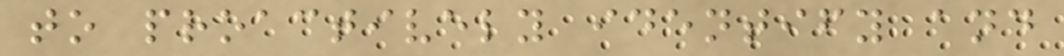to proactively identify and
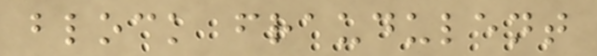block fraudulent
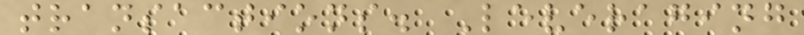transactions. Leveraging
